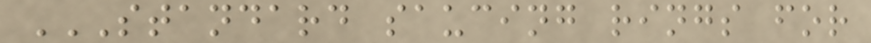STANDARD SAUCING RINGS FOR
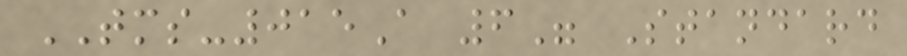TMS-015A 6" Standard
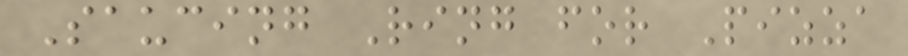Saucing Ring for Pizza
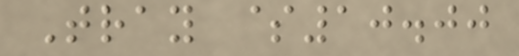Tray $10.00
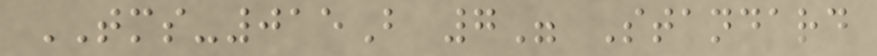TMS-015B 7" Standard
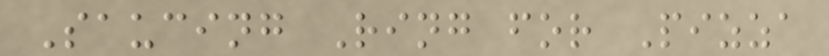Saucing Ring for Pizza
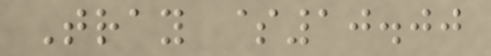Tray $10.00
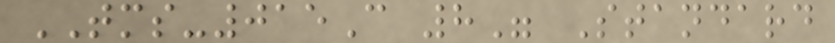TMS-015C 8" Standard
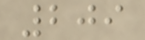209
